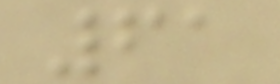61
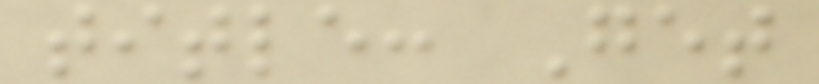title: Get
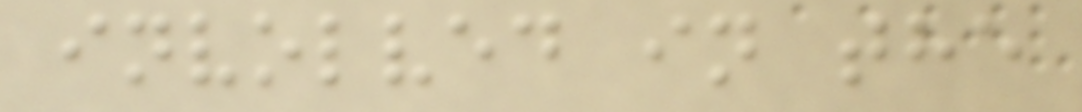involved in the
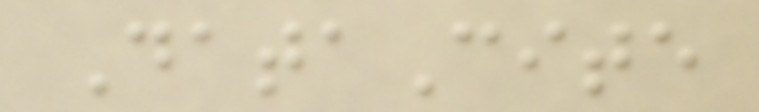DataCite
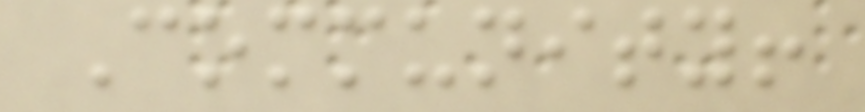Community!
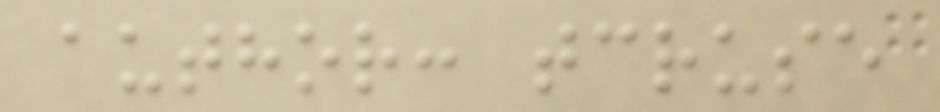author: tcruse
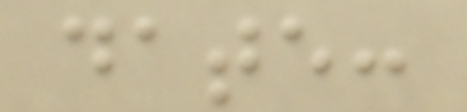date:
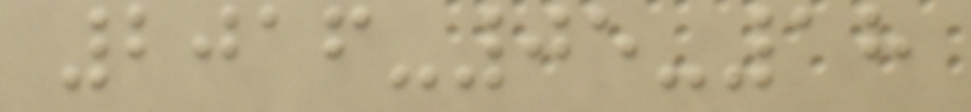2016-05-18
